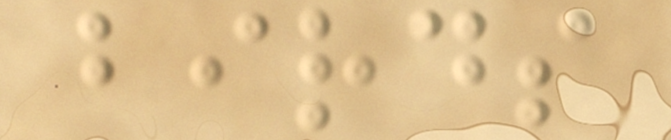birds
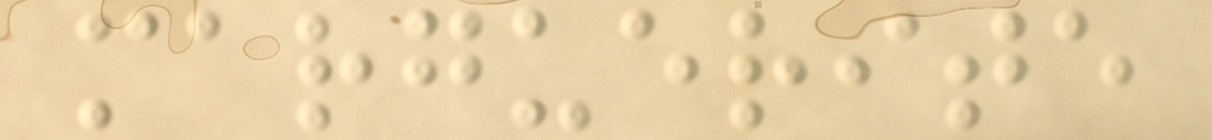marguerite
